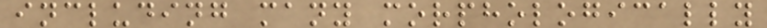including many morphologically
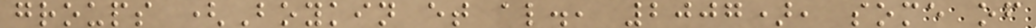groups (Boykin et al., 2007), some of
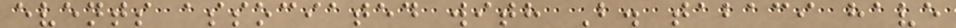events associated with B. tabaci have
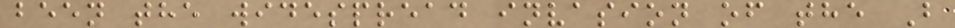been the widespread invasion of the B
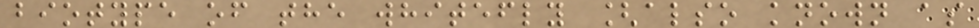biotype of the whitefly [also known as
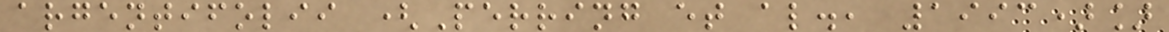argentifolii (Perring et al., 1993)]
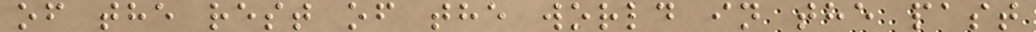of the rest of the world in the past
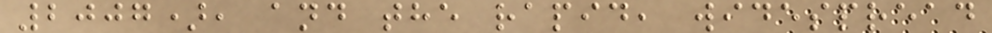2007), and the rapid, widespread
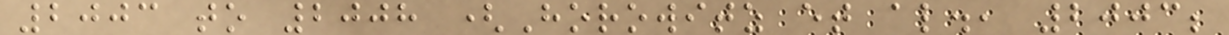2003 to 2008 (Horowitz et al., 2003;
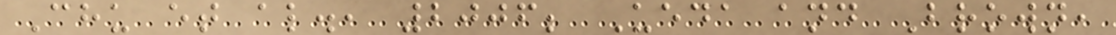Chu et al., 2006; Ueda and Brown,
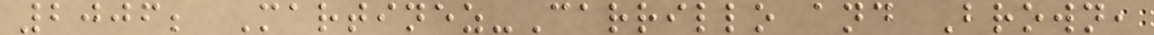2006; Martinez-Carrillo and Brown,
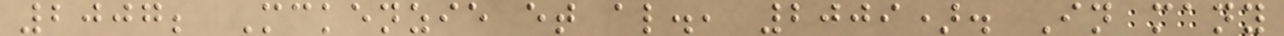2007; Mckenzie et al., 2009). In many
